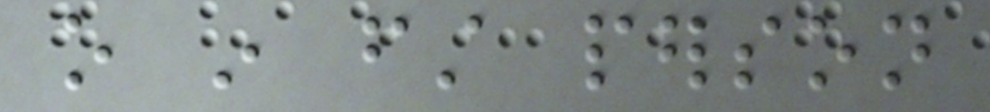o in first person
